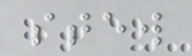stew
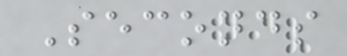Seconds
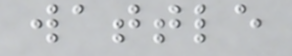wattle
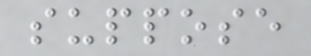suppose
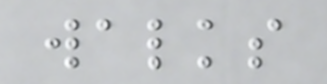walks
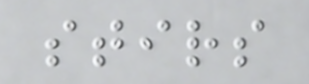stirs
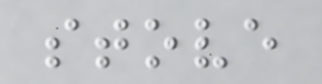stove
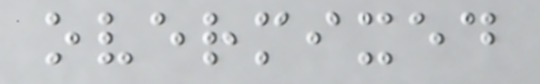overmixed
